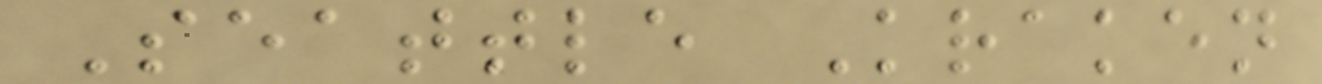Seattle Kraken
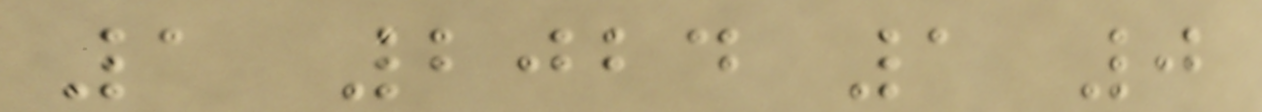1 2024 1 0
